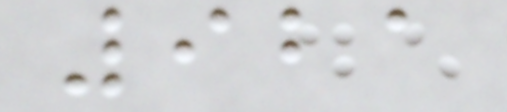921
